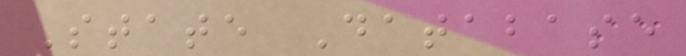State Database
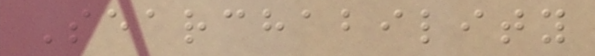Searchability
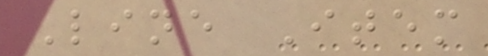Line Item
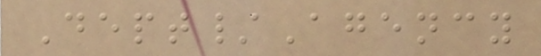Dept/Agency
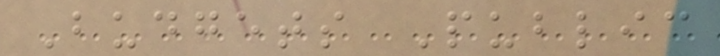Budgets Public
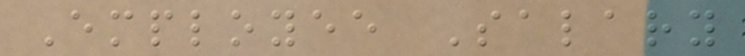Employee Salary
